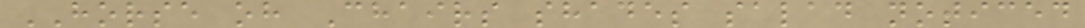HORSE oh Chairs shades salad noticed
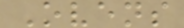Ovens
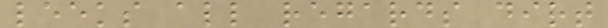leeks all regards dirt
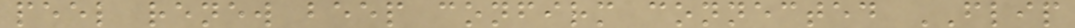peel renew beep confirm connected FLIP
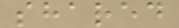shared
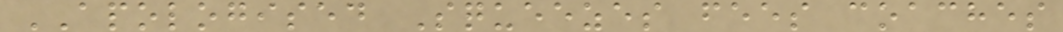APOLOGISED Squeezes fees coaches
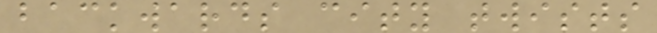backwards city twists
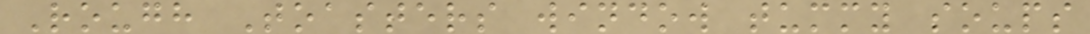Rough Toasters window tummy soups
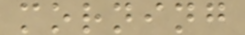morning
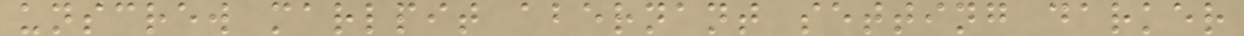unscrew marlpit abernant setting darker
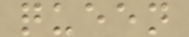queen
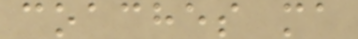coaches ma
